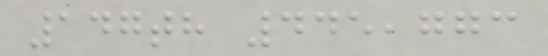147th 445,773
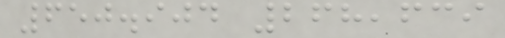650.904 268,639
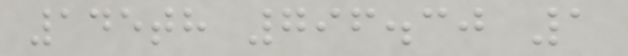145th 796.30 1
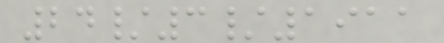24/3/1911
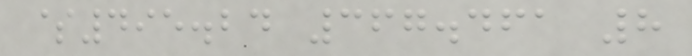$495.24 367.461 8
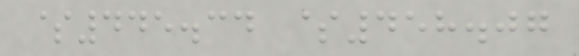$445.34 $458.07
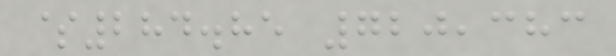$284.85 720,383
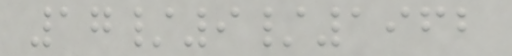17/9/1962
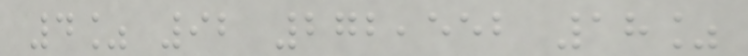4% 92 272,552 18%
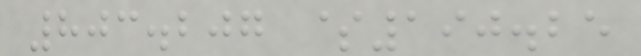803.207 $190.25
